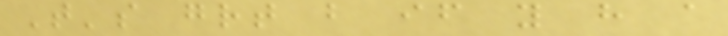That's great but if you have a
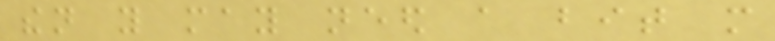then you may need a bit more
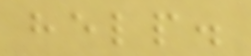help.
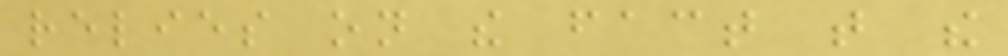relies on the fact that the
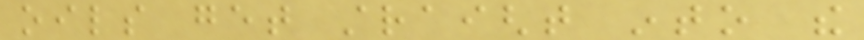oils get straight into the
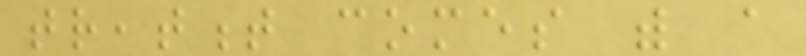treatment comes with a
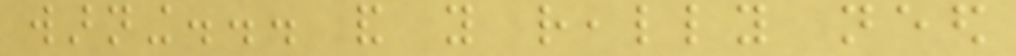warning... and you really need
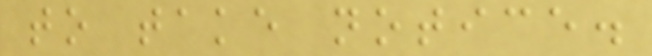to take notice.
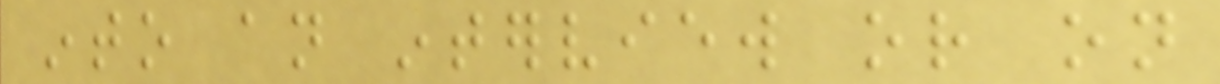into an interview or on
